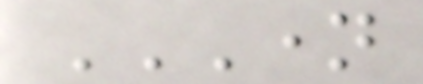NAME
